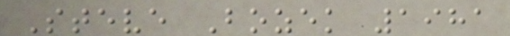Steve Bozek 1981
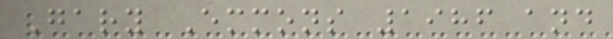Gary Emmons 1986 and
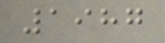1987
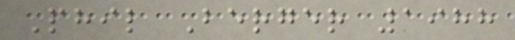Phil Berger 1988
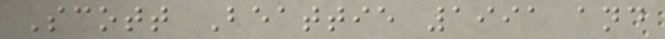Scott Beattie 1991 and
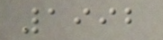1992
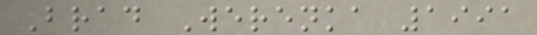Brad Werenka 1991
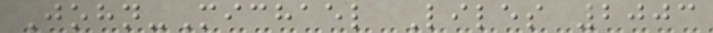John-Michael Liles 2003
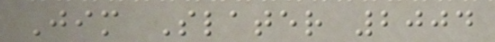Jim Slater 2004
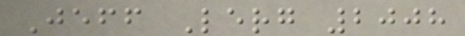Jeff Lerg 2008
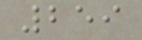259
